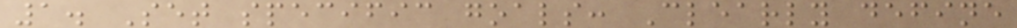1. Set specific goals: Clearly define
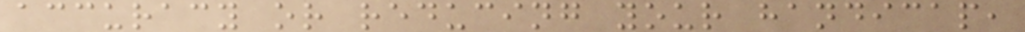accuracy or reducing your handicap,
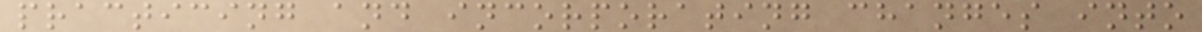practicing and incorporating changes into
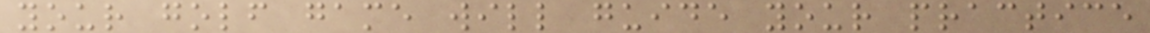your golf game will guide your practice
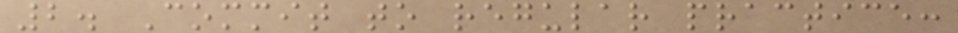2. Commit to regular practice:
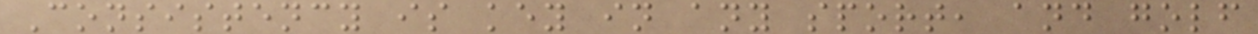Consistency is key in any sport, and golf
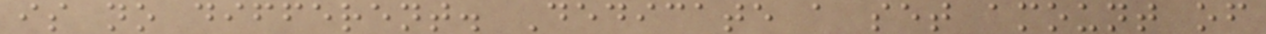is no different. Dedicate a set amount of
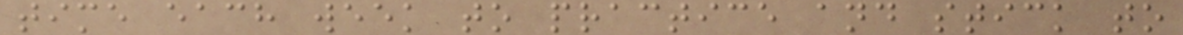time each week to practice and stick to
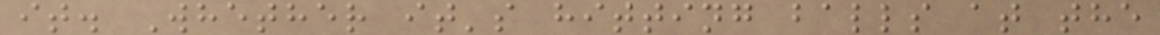it. Whether it's hitting balls at the
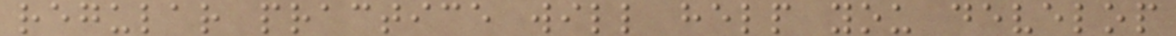regular practice will help you develop
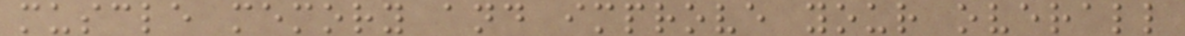muscle memory and improve your overall
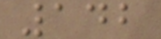142
